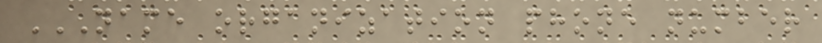NAME ORGANIZATION PHONE NUMBER
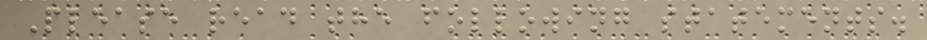Please read the following statements.
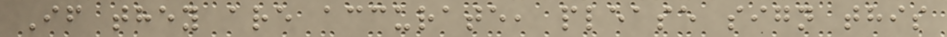If they are accurate, please sign this
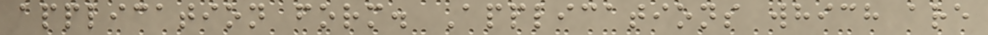application form. Applications which are
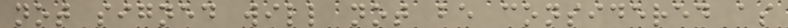not signed will not be considered as
